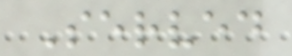Served
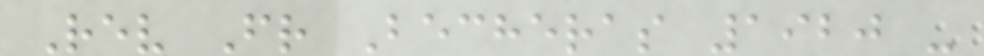Rev Fr Becheras 1920 -
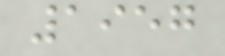1957
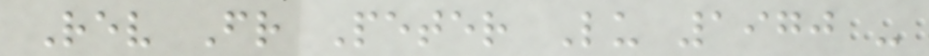Rev Fr Peter Lu 1970 -
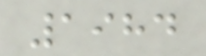1984
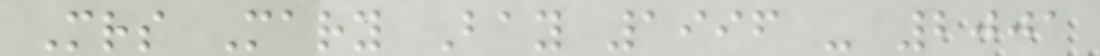Mrs Mary Bay 1996 - 2001
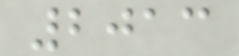2013
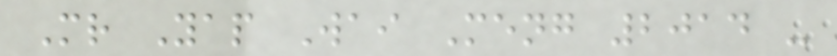Mr Yap Wai Meng 2014 -
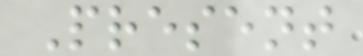Present
